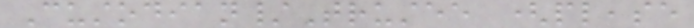Custodian/Trustee (please
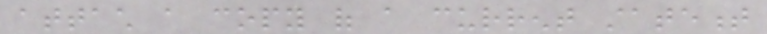attach a copy of a current statement
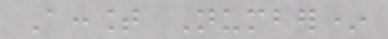Account Number*
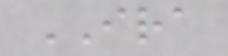IRA
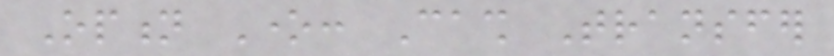Option One: Cash Transfer
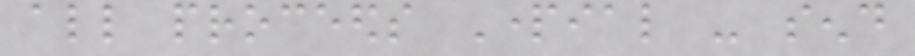all proceeds Partial - send
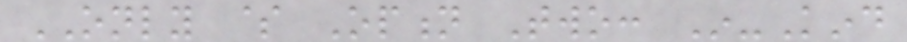ONLY $ Option Two: In-Kind
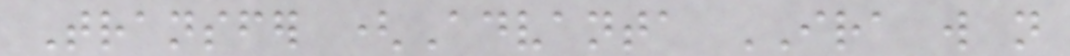Transfer (Advanta IRA will not
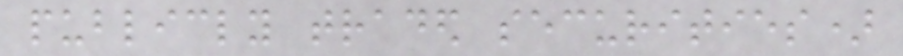publicly traded securities)
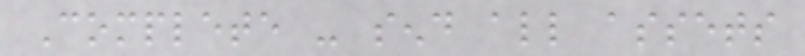Complete - send all assets
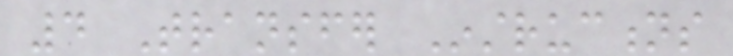4 Transfer Instructions
